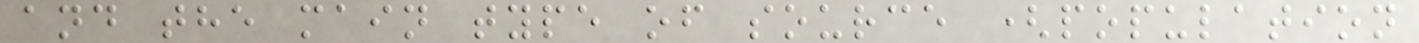and the main type of source (population
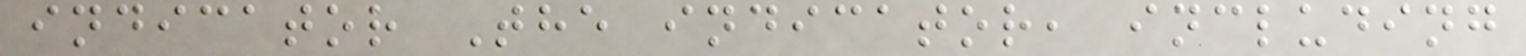indicator The indicator, including
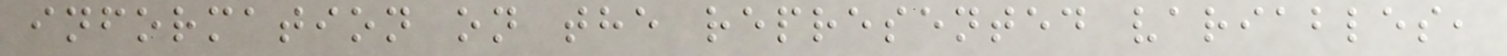information on the represented variables,
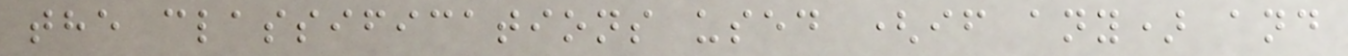the classifications used (if any) and
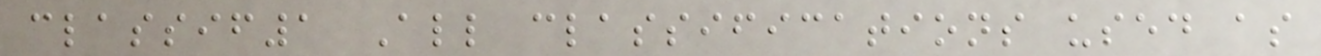classif1 All classifications used as
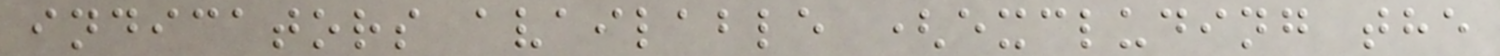indicators available (excluding the
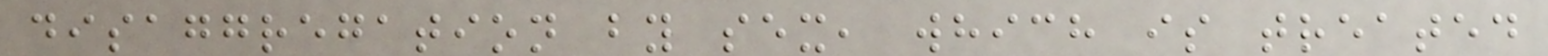disaggregation by sex, which is treated
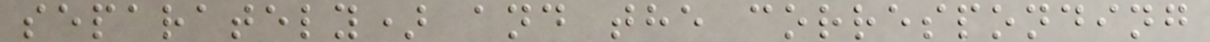separately) and the corresponding
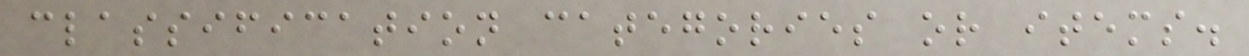classification categories or items.
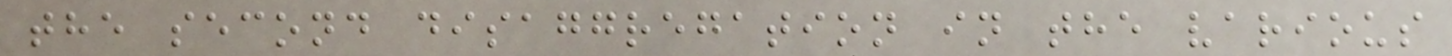the second disaggregation in the various
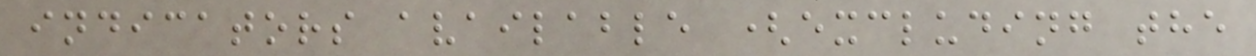indicators available (excluding the
